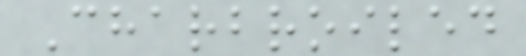Charbroiled
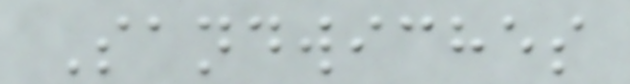Sandwiches
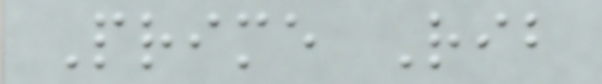Prime Rib
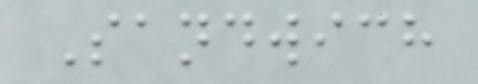Sandwich
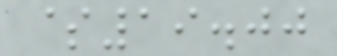$19.00
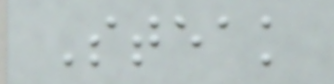Steak
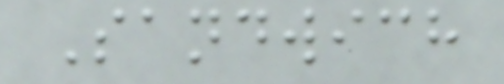Sandwich
